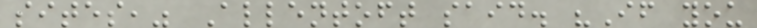sites," Allentoft said. "If you
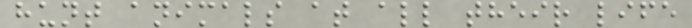hunt animals at all their life
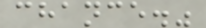chance."
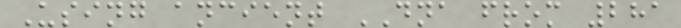Using ancient DNA from 281
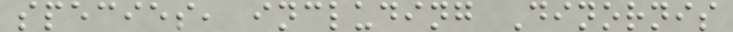species, including Dinornis
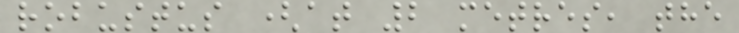robustus (at 2 metres, the
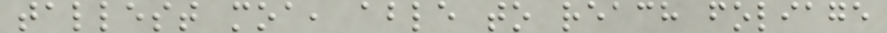tallest moa, able to reach foliage
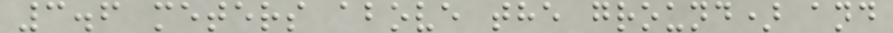3.6 meters above the ground) and
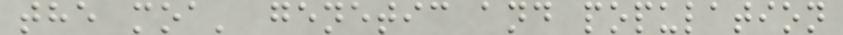the moa' genetic and population
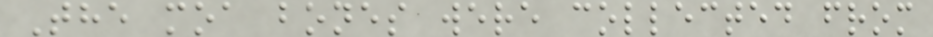The moa bones were collected from
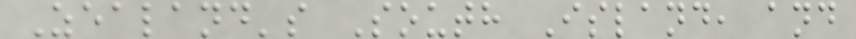Zealand's South Island, and
